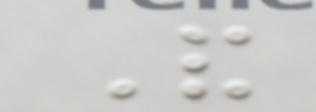And
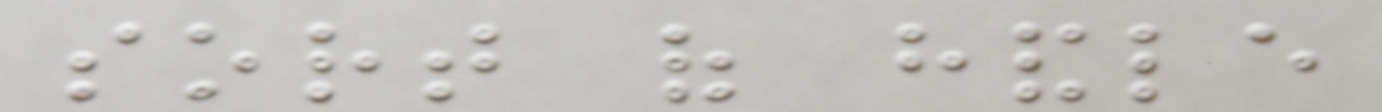sort of handle
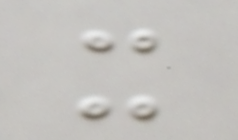it
